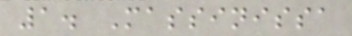1. Massinissa
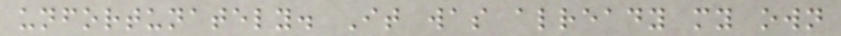unfortunately. It was already my own
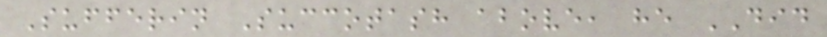Sufferin Succotash above, he DID
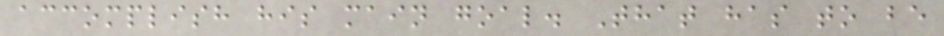accomplish his main goal. That has to be
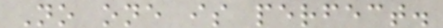No one is perfect.
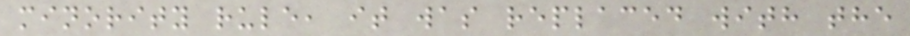minority rule, it was replaced with the
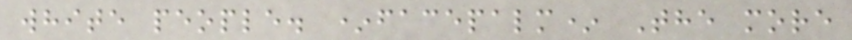white people. *facepalm* The more
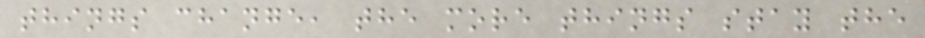things change, the more things stay the
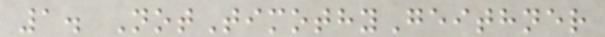1. NotTimothyGeithner
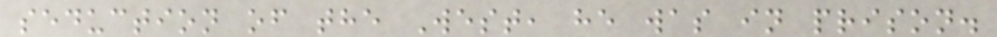seduction of the West, he was in prison.
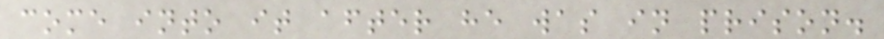come into it after he was in prison.
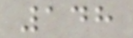148
